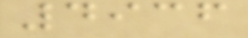4936
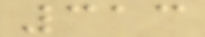313
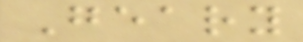Geary
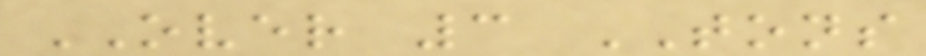OVER 3 TONS
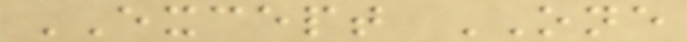EXCEPT ONE
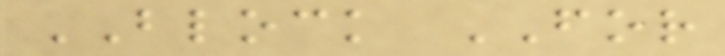BLOCK FOR
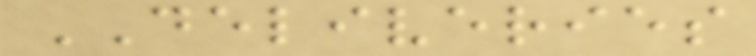DELIVERIES
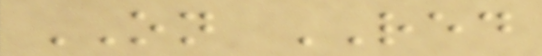ON RED
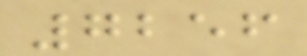7256
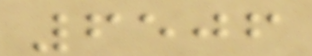6506
